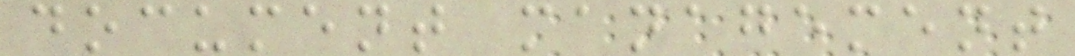document management
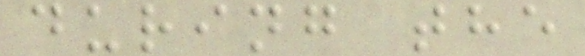during the
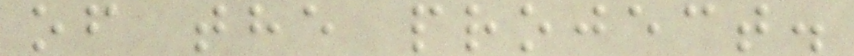of the project.
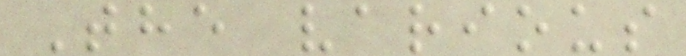The various
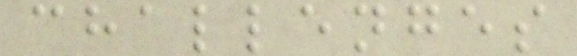challenges
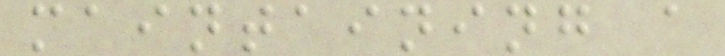maintaining a
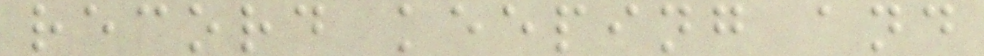record keeping and
